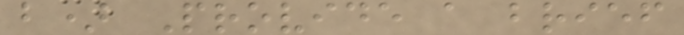b) Provide a brief
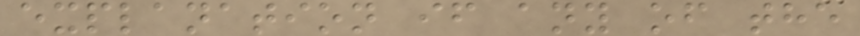explanation if any of the
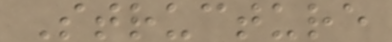Structure
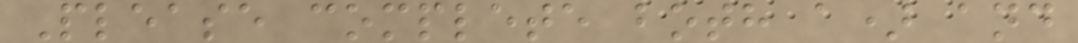Please complete both a) and
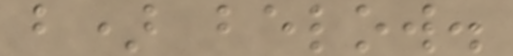b) below.
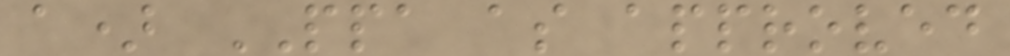a) PPA as approved
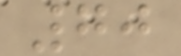70
